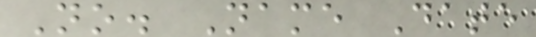No. Name Date
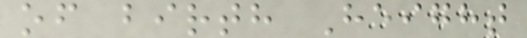of birth Height
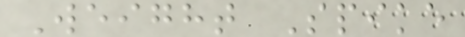Weight Spike
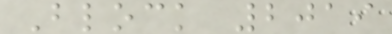Block 2019
